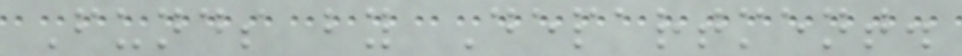Funds by Department.
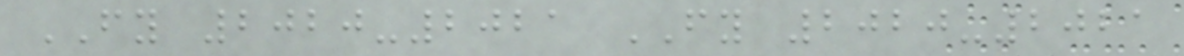FY 2020-2021 FY 2020-2021
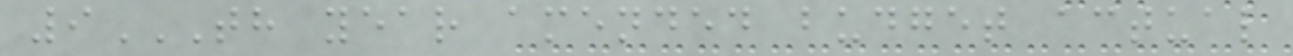9TH YEAR AMENDED BUDGET ACTUAL
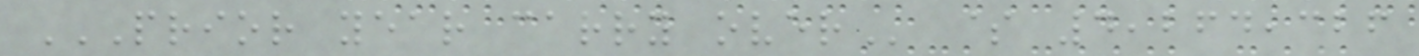PRIOR YEAR CARRY OVER $ 4,264,326
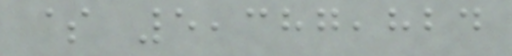$ 5,387,824
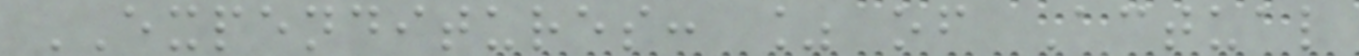EXPENDITURES: % of Actual
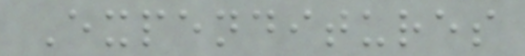Expenditures
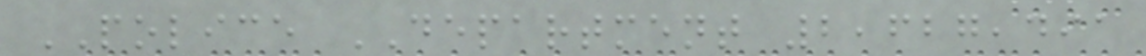POLICE DEPARTMENT 2,627,491
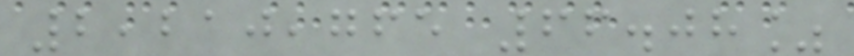2,210,765 66.08%
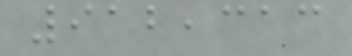912,313
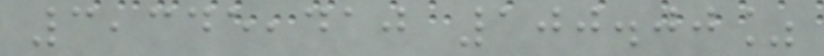3,345,410 100.00%
